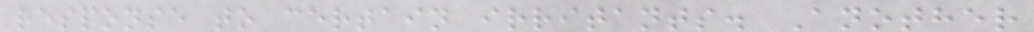response to certain irritants. Another
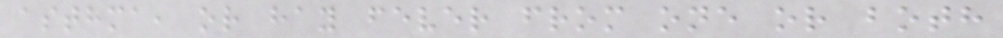asthma, or hay fever from one or both
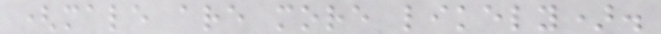(male are more likely).
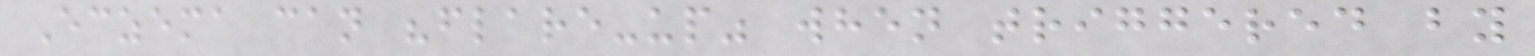Eczema can "flare-up" when triggered by
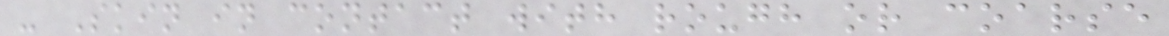- Skin in contact with rough or coarse
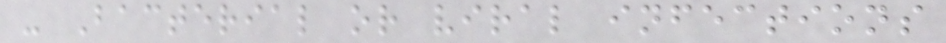- Bacterial or viral infections
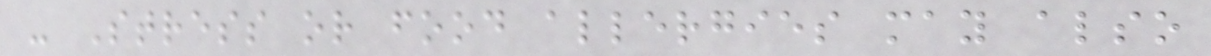- Stress or food allergies may also
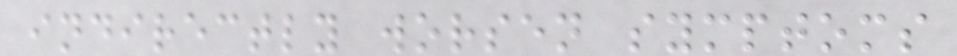indirectly worsen symptoms
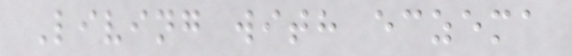Living with eczema
